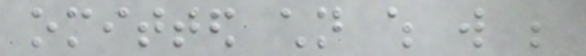omitted children which will be
